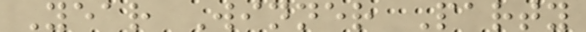Year Winner Party
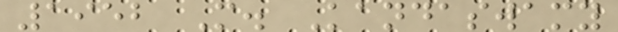1952 M. Kandaswamy
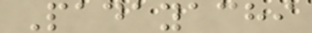Padayachi
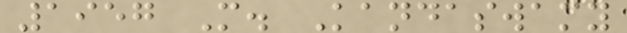1957 M. Kandaswamy
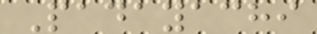Padayachi
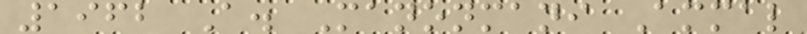1962 A. Manonmani Ammal
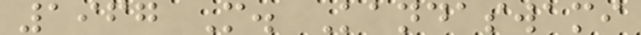1967 M. Kandaswami
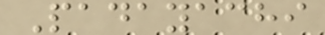Padayachi
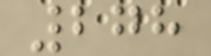278
